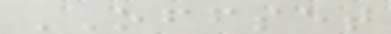OFFSET
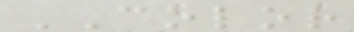COLOR
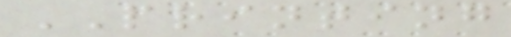PRINTING
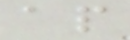ap
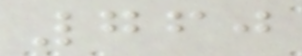760
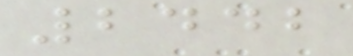2442
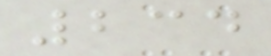234
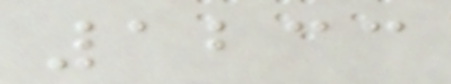1233
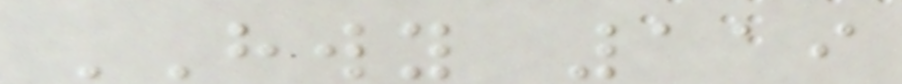HWY 119
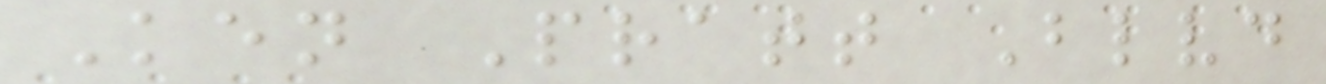Ken Pratt Blvd
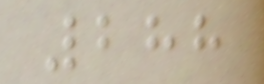288
